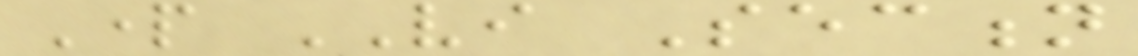Part VI Section
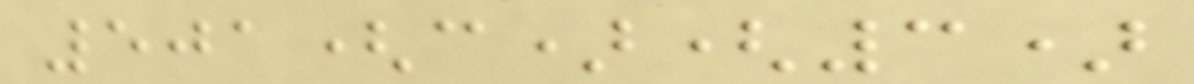501(c)(3)
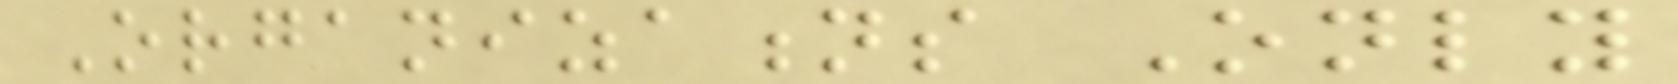Organizations Only
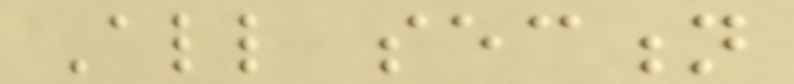All section
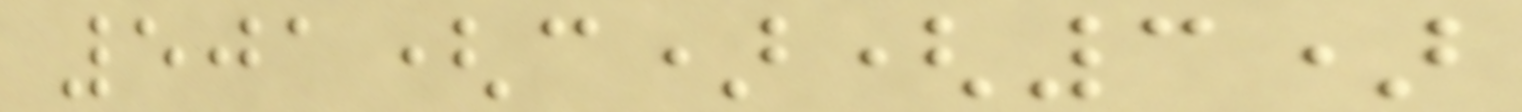501(c)(3)
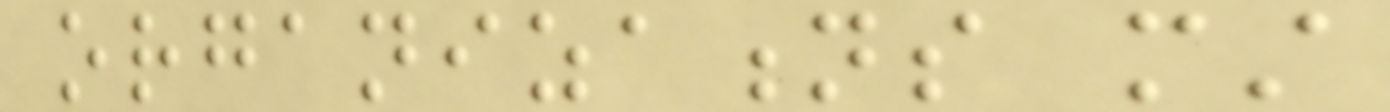organizations must
